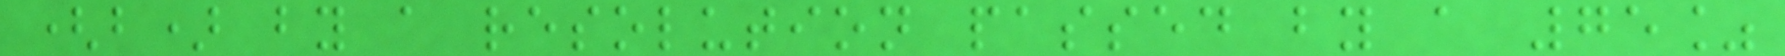(b) by a resolution passed by a 75%
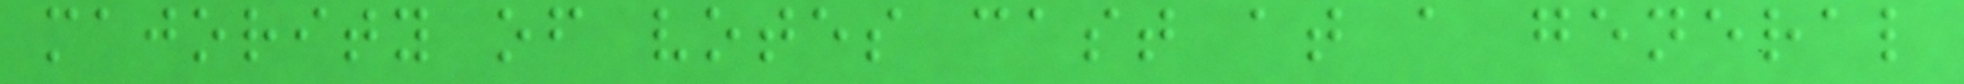majority of votes cast at a general
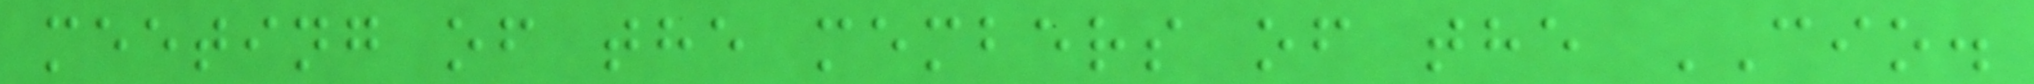meeting of the members of the CIO.
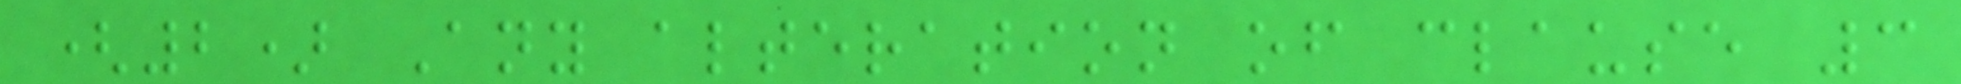(2) Any alteration of clause 3
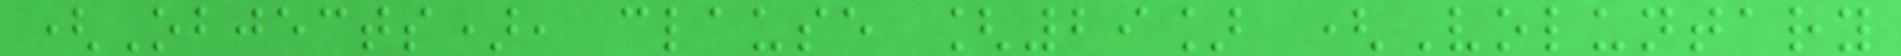(Objects), clause [29] (Voluntary
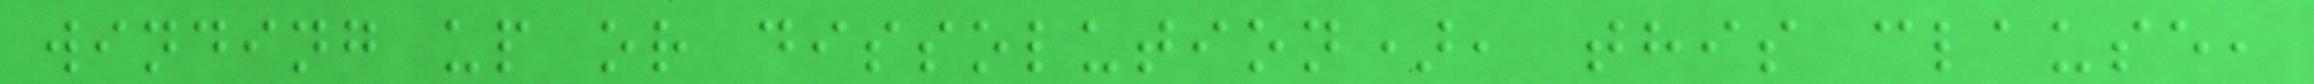winding up or dissolution), this clause,
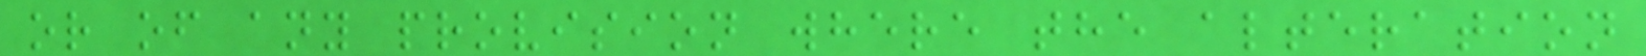or of any provision where the alteration
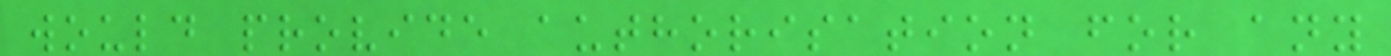would provide authorisation for any
